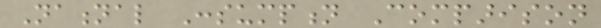National Consumption Comparison
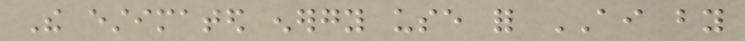The estimated energy use for AI by
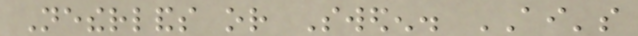Netherlands or Sweden. AI's
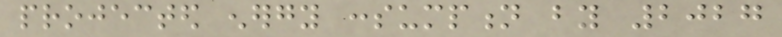projected energy consumption by 2027
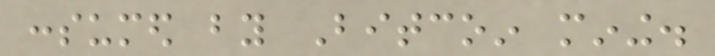consumed by Bitcoin mining.
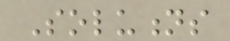Solutions
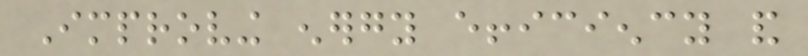Improving energy efficiency and
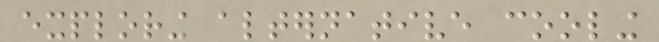exploring alternative cooling
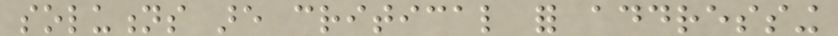solutions are critical for addressing
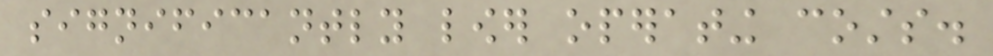significantly lower operating costs.
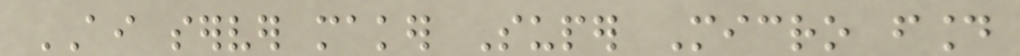AI server maker Super Micro found
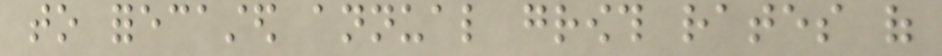to forecasted annual growth rates of
